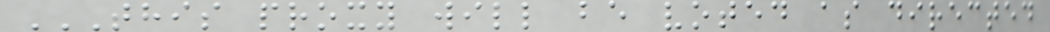THIS PROXY WILL BE VOTED AS DIRECTED
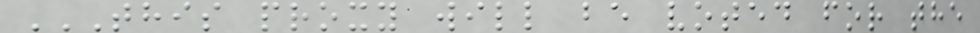THIS PROXY WILL BE VOTED FOR THE
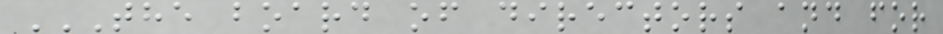THE BOARD OF DIRECTORS AND FOR
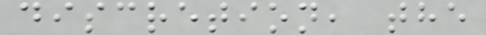discretion, the
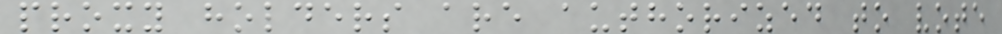proxy holders are authorized to vote
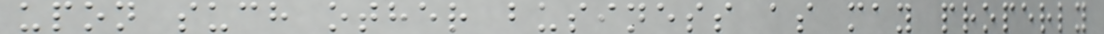upon such other business as may properly
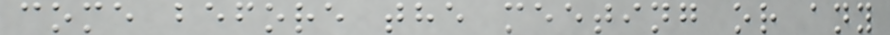come before the meeting or any
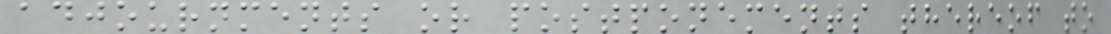adjournments or postponements thereof to
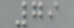79
